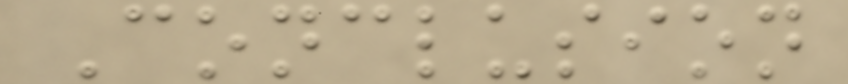Conclusion
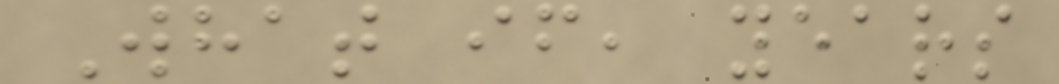What if, years
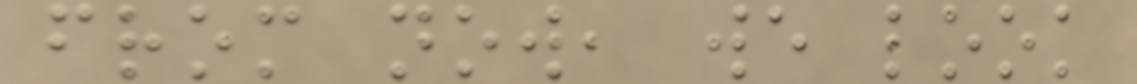from now, we look
